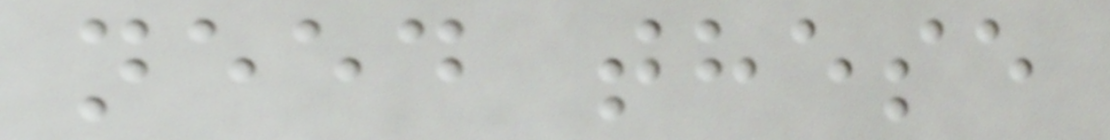need these
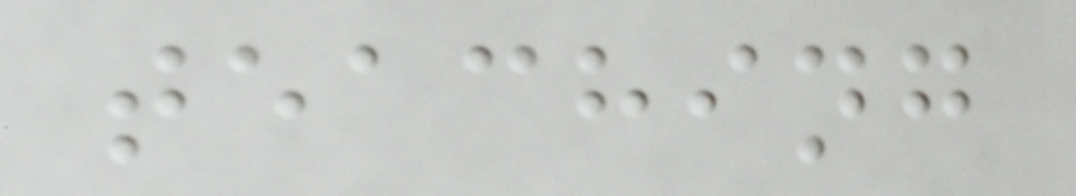teaching
